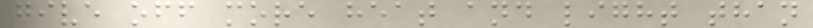give off more heat and light than
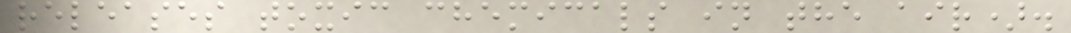releases toxic chemicals in the air).
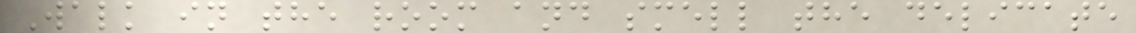Walk in the room and smell the delicate
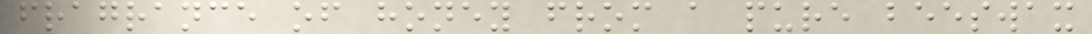fragrance of honey from a pure beeswax
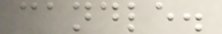candle.
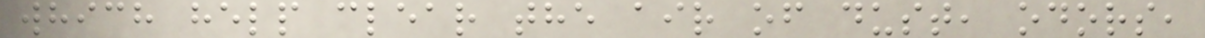which help clear the air of dust, odors,
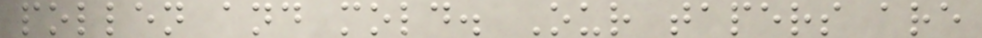pollen and mold. Our tapers are
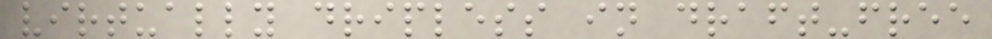virtually dripless in draft-free
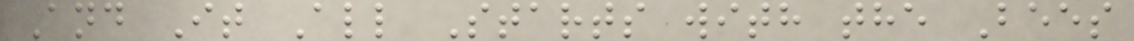And It All Starts with the Bees
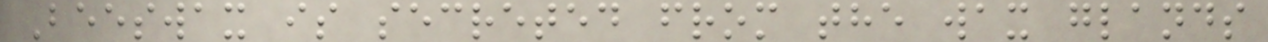Beeswax is secreted from the wax glands
